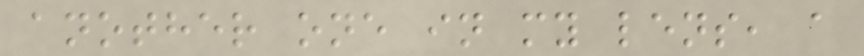another one in my lens, a
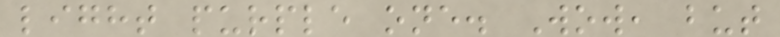light purple one. Wow, but
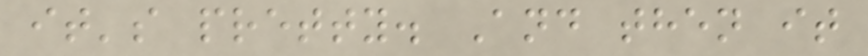it's pretty. And then it
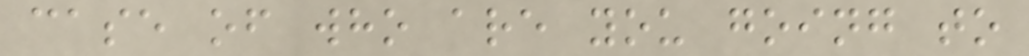case of who are you going to
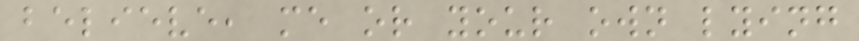believe, me or your own lying
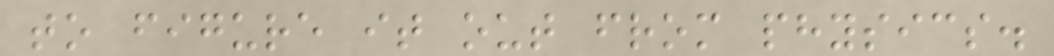to figure it out from physics.
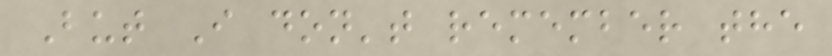But I don't remember the
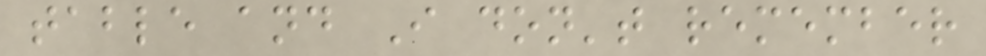table and I don't remember
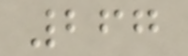267
